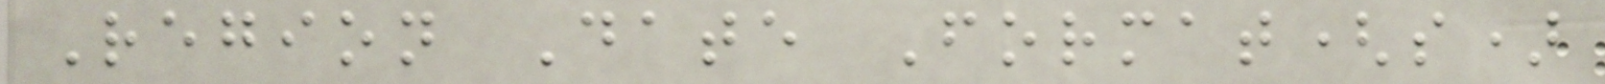Region Date Format(s)
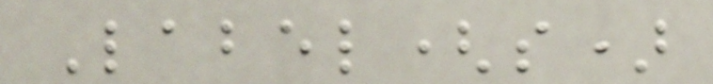Label(s)
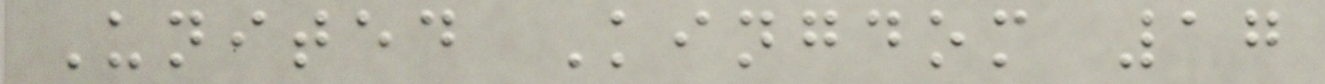United Kingdom 17
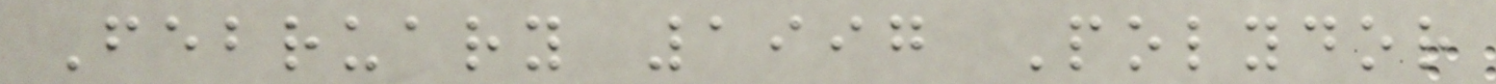February 1997 Polydor
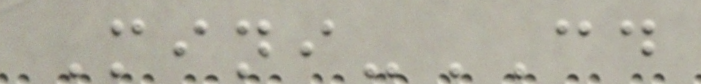Mini-CD
